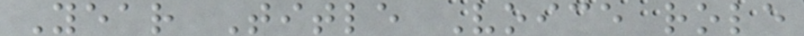Year Title Voice role
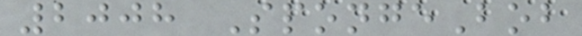2008 SpongeBob
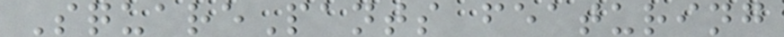SquarePants featuring
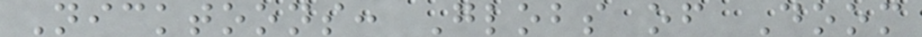Nicktoons: Globs of Doom
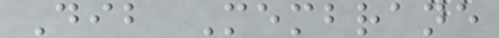Dib Membrane
